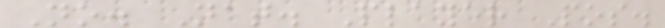No. Nat. Player Pos.
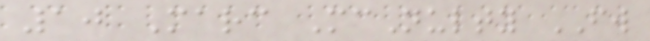10 Marc McNulty FW
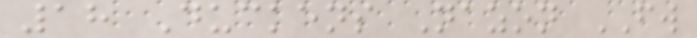18 Duckens Nazon FW
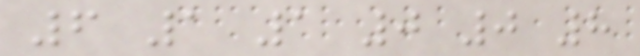6 1 1 0 0 8
